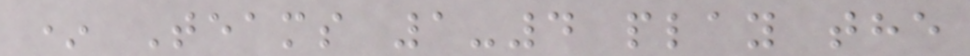* Teams 1-4 play the
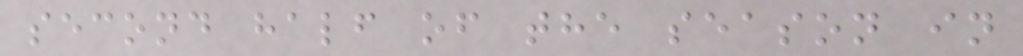second half of the season in
